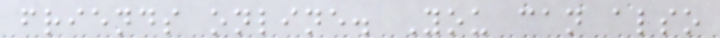friends online. You can also
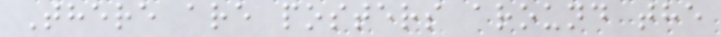There are posters around the
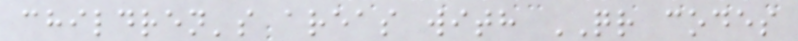children's areas with QR codes
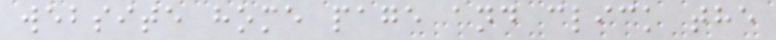website home page and click the
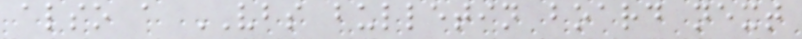also a VBS bulletin board next
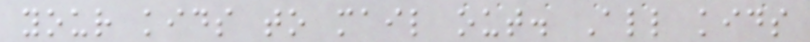your kids to mail out. All kids
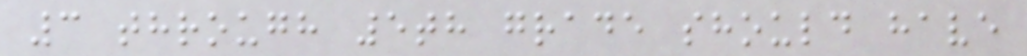3 through 5th grade should have
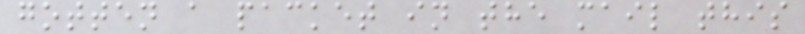gotten a packet in the mail this
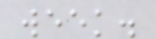week.
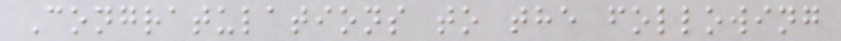Congratulations to the following
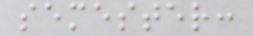semester:
